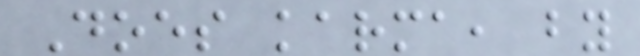Does karma, by
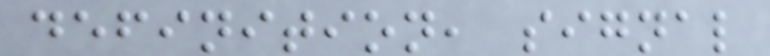definition, signal
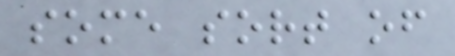some sort of
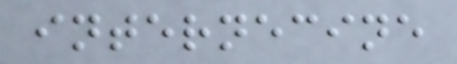internecine
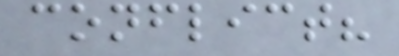conflict?
